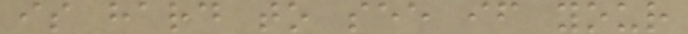is hard to see if your
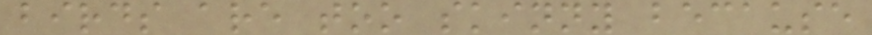birds are too skinny because
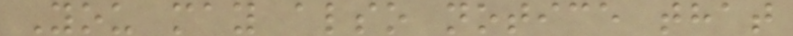You may also notice that
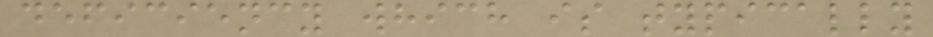deficiency which is typically
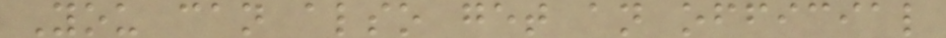You can also get an official
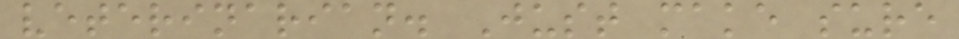veterinarian. Just make sure
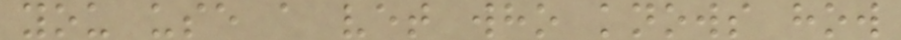you use a vet who knows how
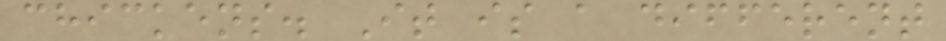chickens. It is a different
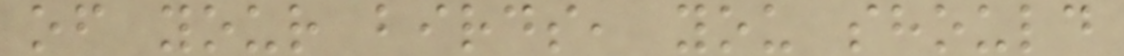of your birds, you should
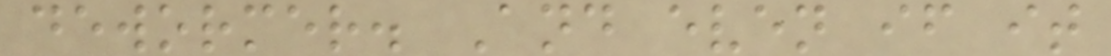dewormer. And even if it
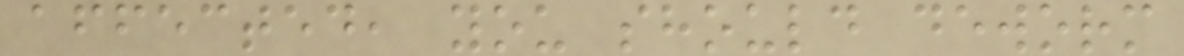affected, you should deworm
